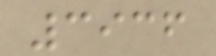3936
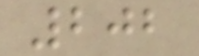202
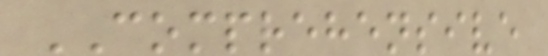COMPREHENSIVE
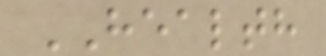HEALTH
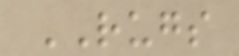RUGS
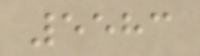5583
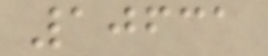10631
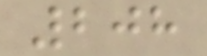208
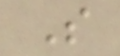S
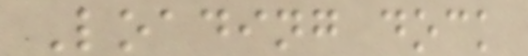Loading dock
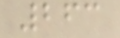263
